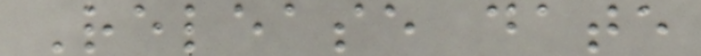Release date
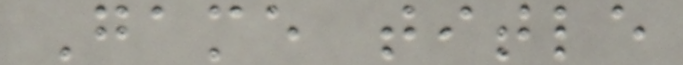Game title
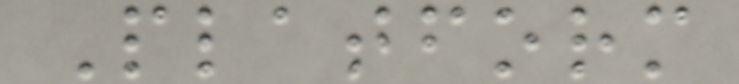Platform
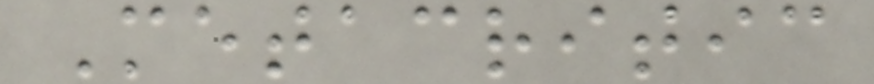Metacritic
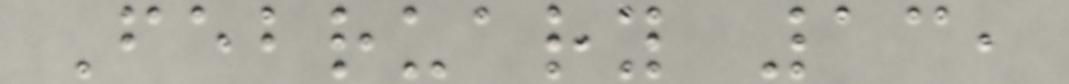February 13,
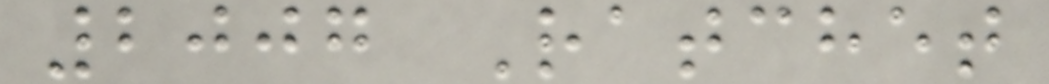2007 Ratchet
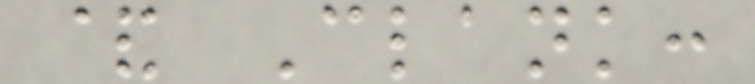& Clank:
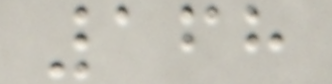168
